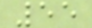55
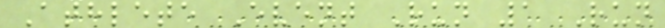Athlete Event Run 1 Run
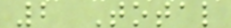2 Total
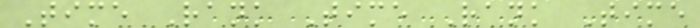Time Rank Time Rank Time
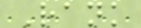Rank
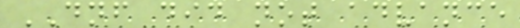DNF did not advance
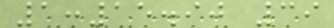1:15.90 39
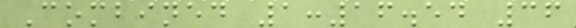Combined 1:16.54 36
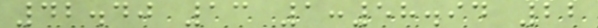42.40 13 1:58.94 22
